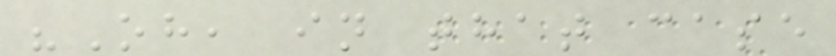"Oh, in that case
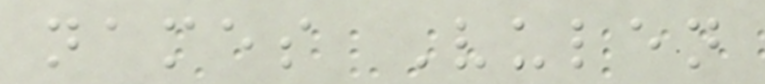names Vulen
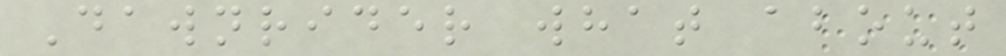Dawnrider what about
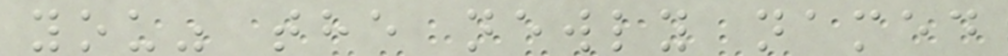you" the newly named
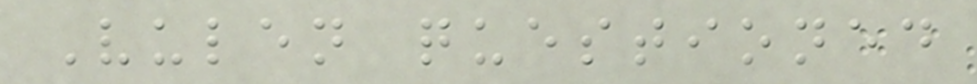Vulen questioned
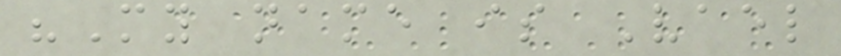"My name is Vael
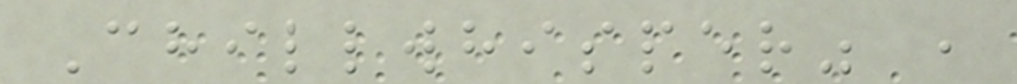Chillwhisper" ,
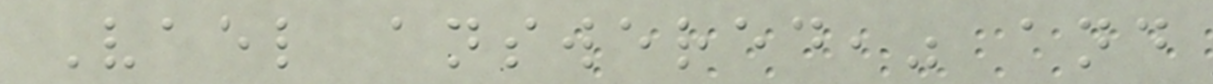Vael answered," and
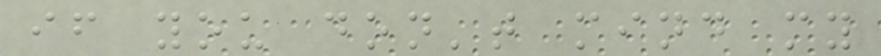if you don't mind my
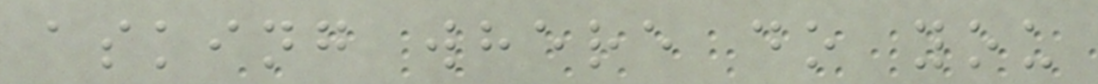asking where do you
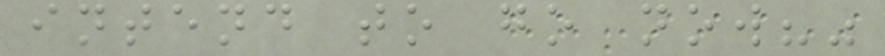intend to go now?"
